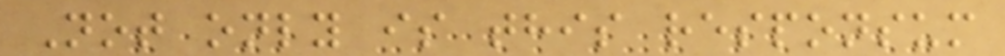Not only is this responsum
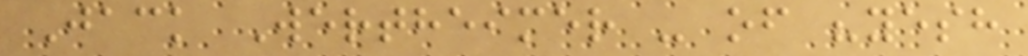Jack Wertheimer - of "yesh
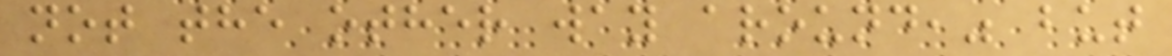not the other way around," but
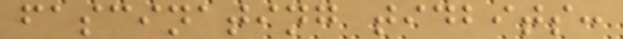fascinating tidbits:
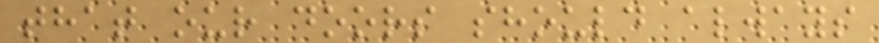that our doors should always
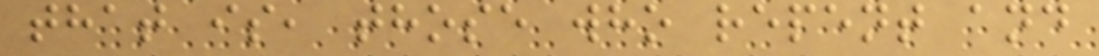that is, those who repent and
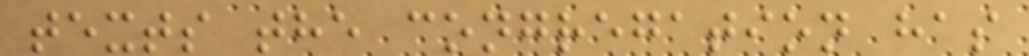texts the congregation has
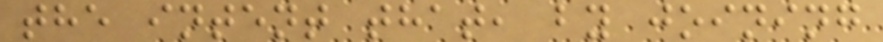the intent that, by joining
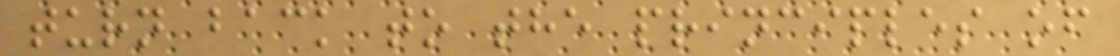turn back to the principles of
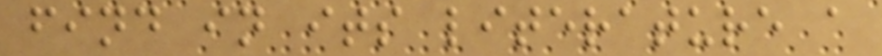find in its literature a
